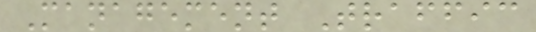Management Traffic
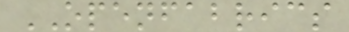OPENFABRICS
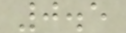0.5
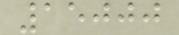15000
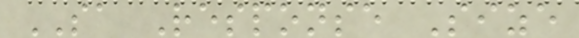SA Response Size
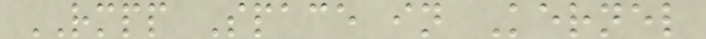RMPP Space in Kernel
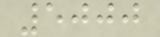5000
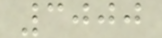3000
